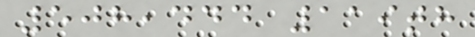508,444 119th
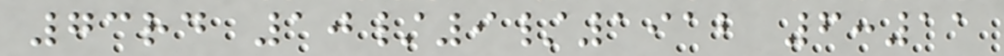73rd 10/9/1912 6:11
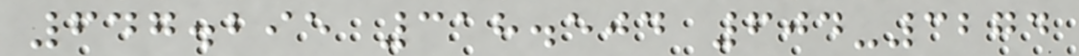647.295 318.504 604-3274
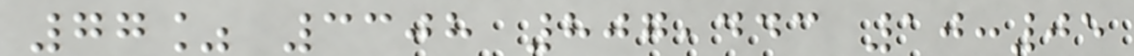77% 3308 807,443 10:05
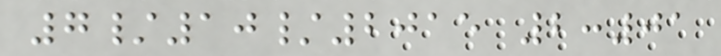7/10/2015 2:01
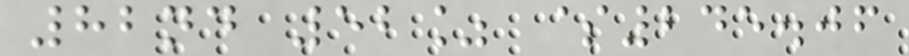82nd 52% $245.06
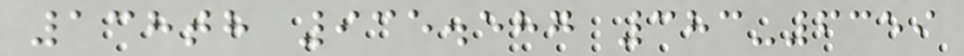138th 935.587 383-6359
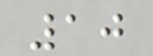10
